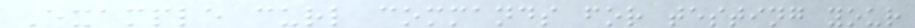Example curl commands for testing your
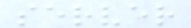server
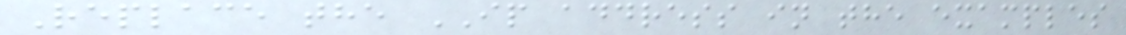Replace the IP address in the examples
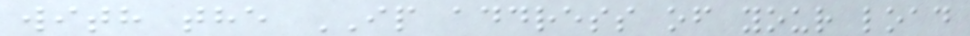with the IP address of your load
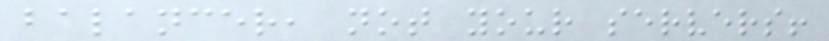balancer, not your servers!
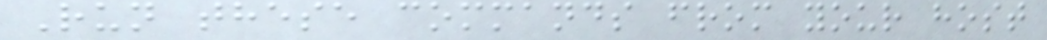Run these commands from your host
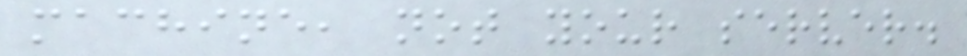machine, not your server.
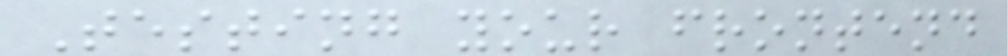Testing your frontend
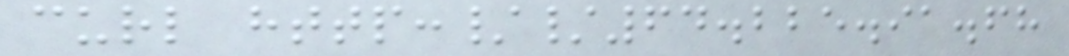curl http://64.225.91.68
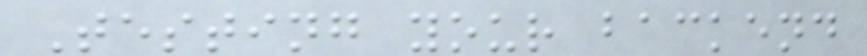Testing your backend
